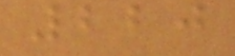220
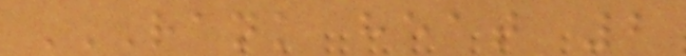RANK HEAT 2
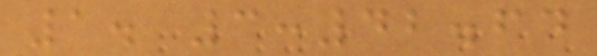1. 3:42.64
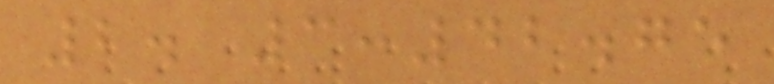2. 3:42.75
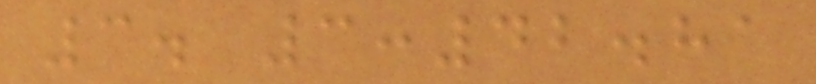3. 3:42.81
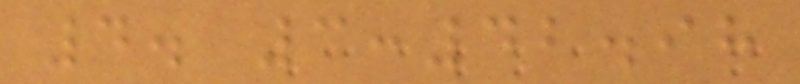4. 3:42.98
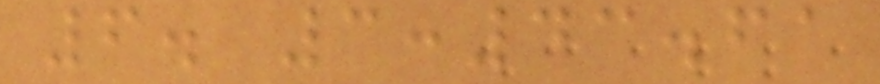6. 3:43.61
